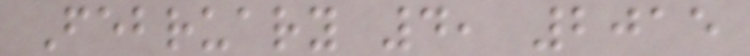February 4, 2015
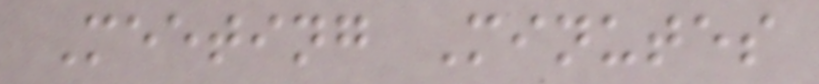Meeting Minutes
